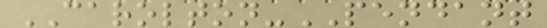CAROLTON-PENDANT
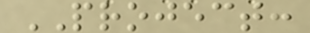PROJECT:
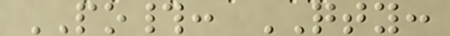PO#: QTY:
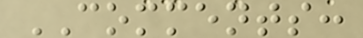COMMENTS:
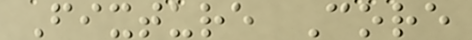Fixture Core
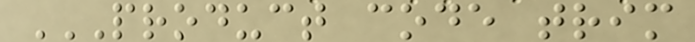PRODUCT CODE TRIM
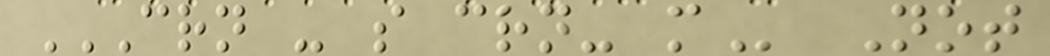CRN - S CRN- M Not
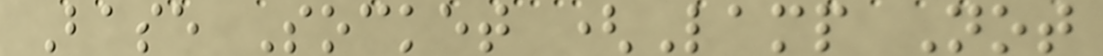Base Socket (Lamp Not
